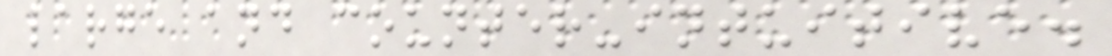large and counter-intuitive.
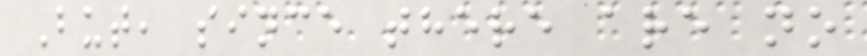But, since there are no
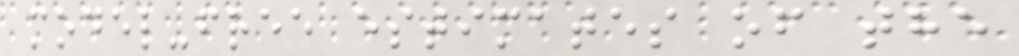model-free estimates of the
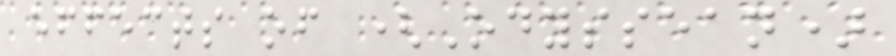effects of (Odyssean)
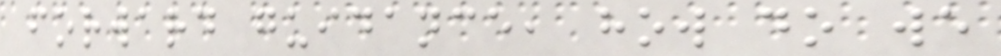forward guidance, how do we
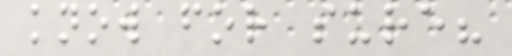know for sure?
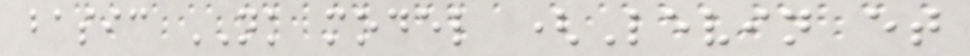basic NK model (Levin et
